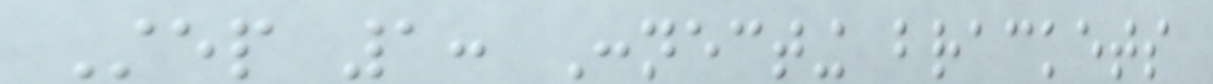Step 1: Connecting brackets
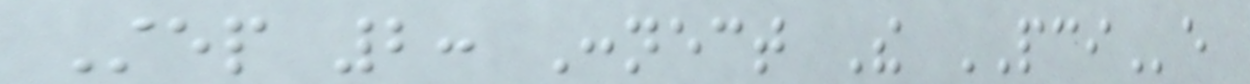Step 2: Connect The PCIe
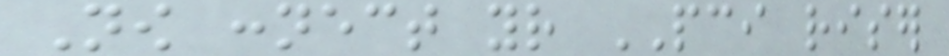Now connect your PCI riser
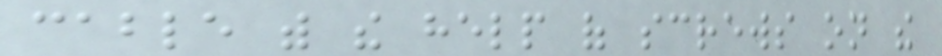cable with the help of screws on the
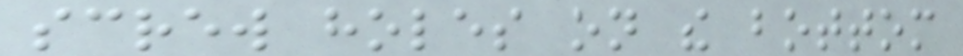screw holes on the bottom
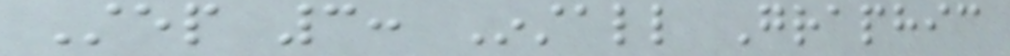Step 3: Install Graphic
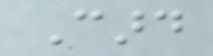Card
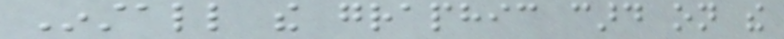Install the graphic card on the
